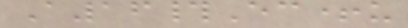A16#Ec+u
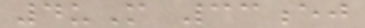4uM 33ej
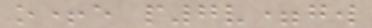o+e p7v=gw
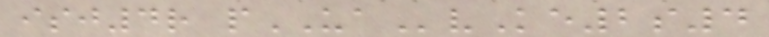isj4r pUAvKe2s4
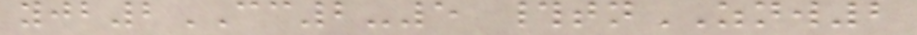yjb2CC2-5 #tnZNW2
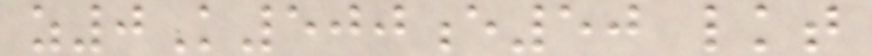z0K500e50 lkt
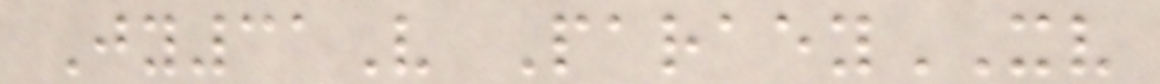Jy31V ParaeyXV
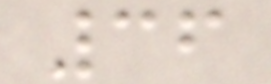36
